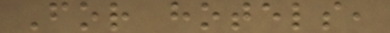For hotels,
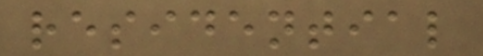residential
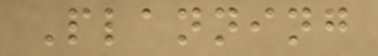Planning
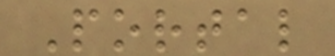Portal
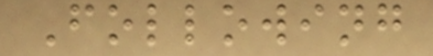Following
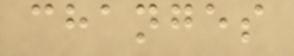changes
